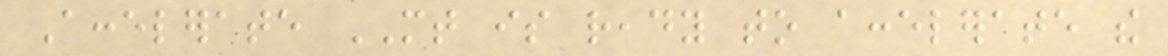Accelerate MT is ready to accelerate the
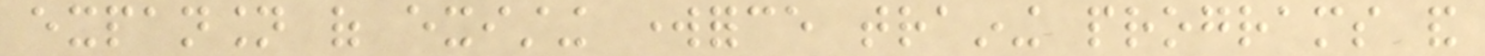expansion of existing workforce training programs and
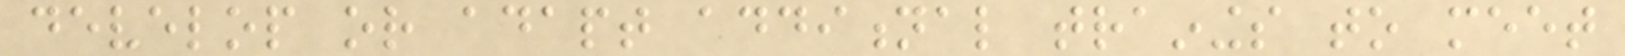develop or adapt additional trainings to meet
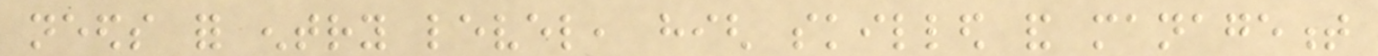needs for entry level, high skilled and management
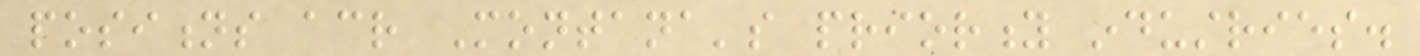positions across Montana's priority industries.
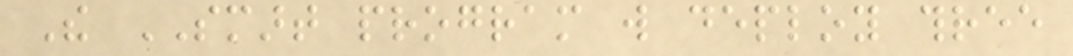The SMART program will deploy three
